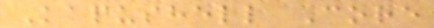Kapushell Core
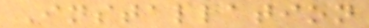Installation
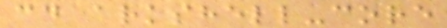cd arkshell-core
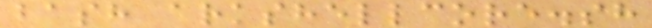bash arkshellcore.sh
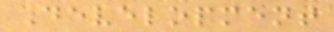Development
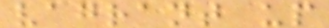vagrant up
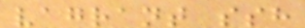vagrant ssh
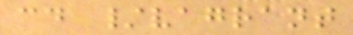cd /vagrant
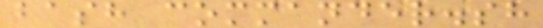bash commander.sh
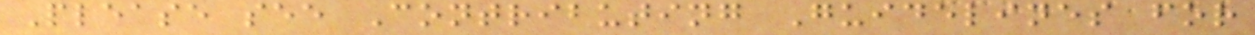Please see Contributing Guidelines for
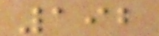192
